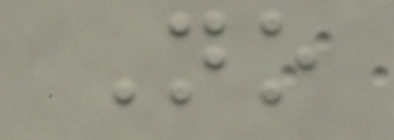No
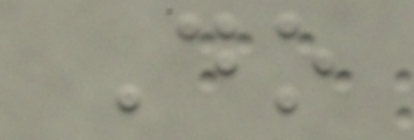Do
